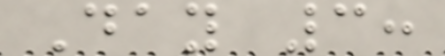Day 3:
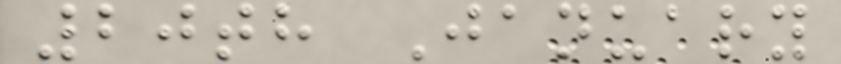20th January
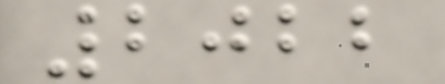2022
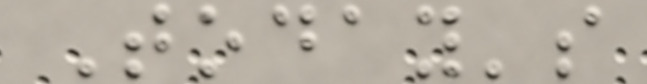Today's
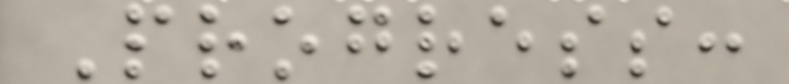Progress:
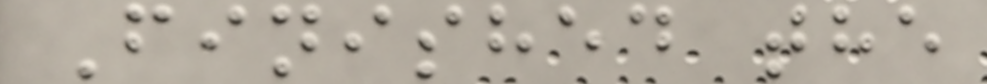Finished the
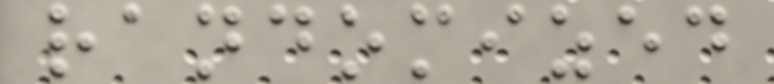randomized
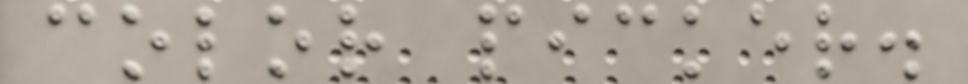color picker.
